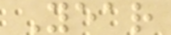Year
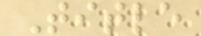Title
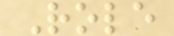Role
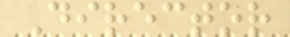Director
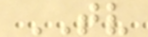TV
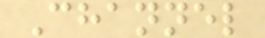Channel
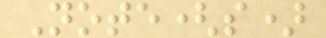Note(s)
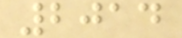2014
